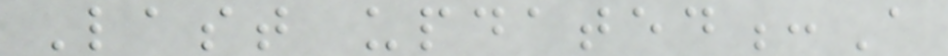Last updated:A
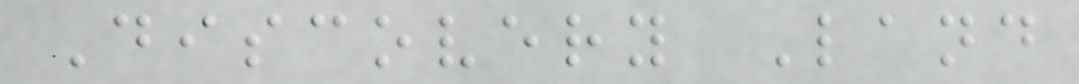Discovery Land
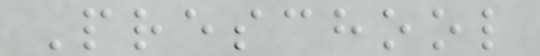Preschool
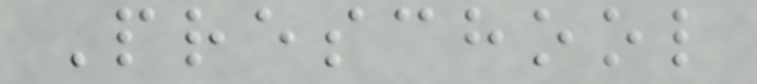Preschool
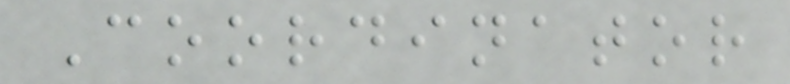Coordinator
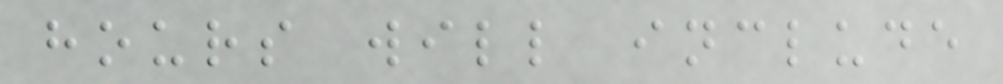hours will include
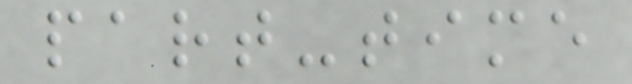part-time
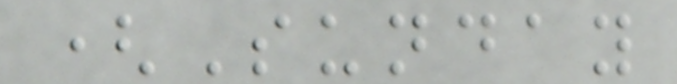(Sunday
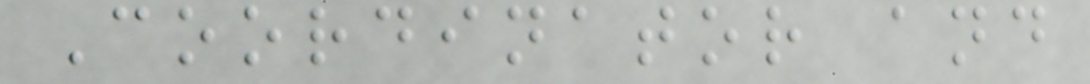Coordinator and
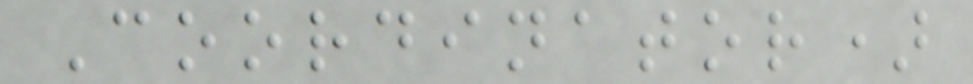Coordinator)
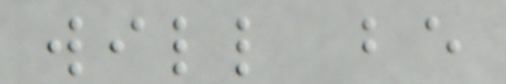will be
